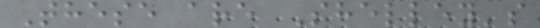These are Shelley's
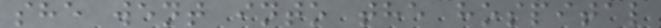she went into the hospital
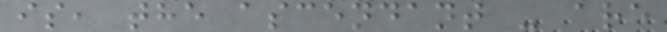is, the ascendant - are
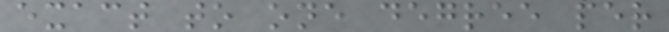exact to one degree per
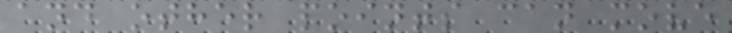and other points can move
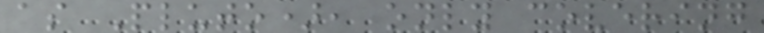as Pluto), only covering
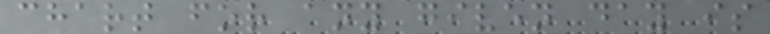chart for any given day is
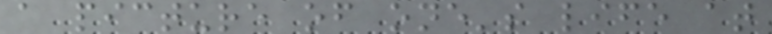a picture of one's life at
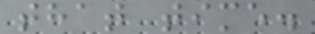that time.
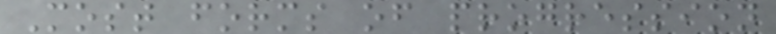Most forms of progression
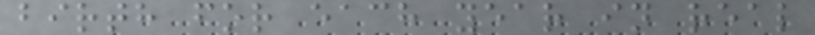birth for each year in real
